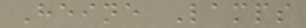Heine Lamps
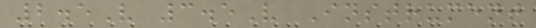2.5V 3.5V Instrument
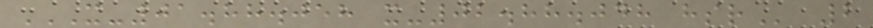X-01.88.058 X-02.88.048 HSR 2
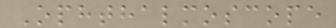Ophthalmoscope
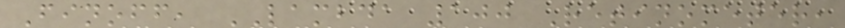Finoff, LAMBDA 100 Retinometer,
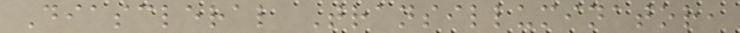Diascleral Transilluminator,
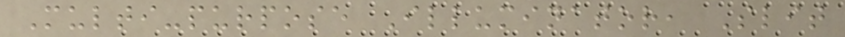Multi-purpose Illuminator, Slit
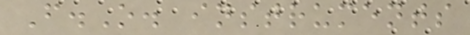F.O. instruments
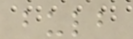bulb
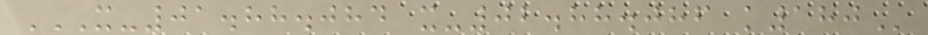X-01.88.084 X-02.88.086 K180
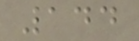144
